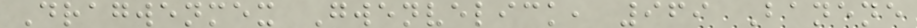Dragwenmex Gwenvelick, 969 Banene
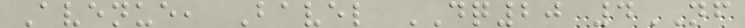Avenue, Bavel DQ20 4NF
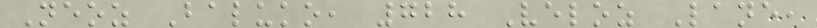Neoz Baluko, 728 Veloz Lane,
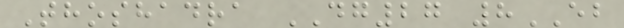Thoshadra DG27 8EB
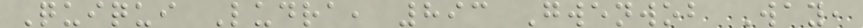Quiqui Ludra, 893 Gwenwob Way,
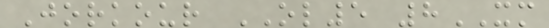Jorkour OL5 8XM
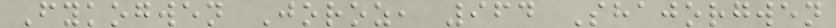Fykogwen Joroz, 964 Shajorgwen
